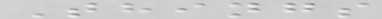Things
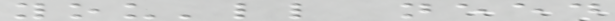you'll need
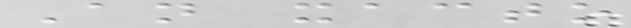An xacto
